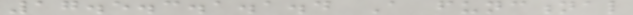17.5.3.1.1.4 A functional
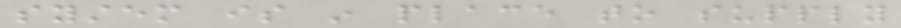system is in place to supply
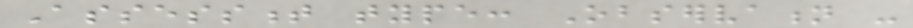Assessment type: Observation -
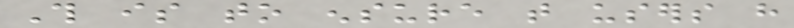This is to ensure that users have
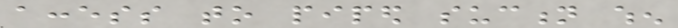access to piped suction when
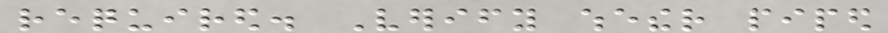required. Verify whether piped
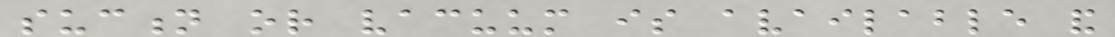suction or vacuum is available and
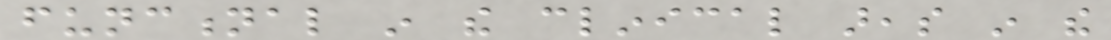functional in the clinical areas in the
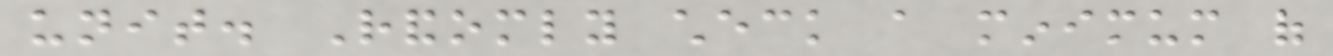unit. Randomly check a minimum of
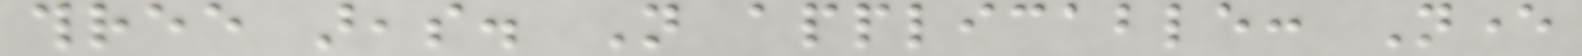three areas. Not applicable: Never
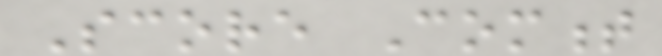Score Comment
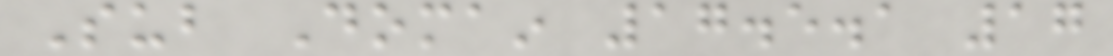Sub Domain 17.5.1 17
